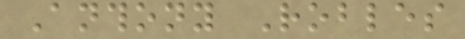Anthony Robles
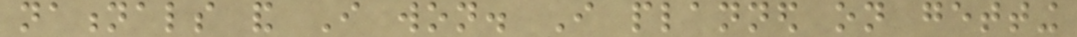nationals and I won. I planned on getting
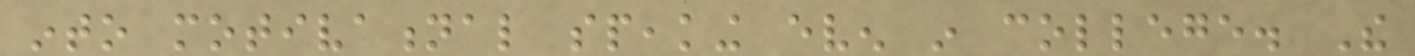into motivational speaking even in college. The
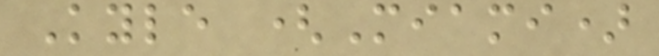Kyle (Miami)
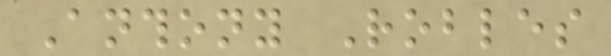Anthony Robles
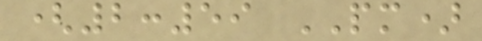(2:59 PM)
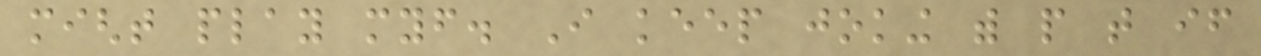might play myself. I keep joking with people that if
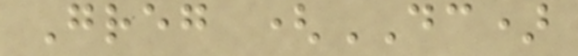Greg (DC)
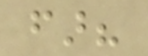far?
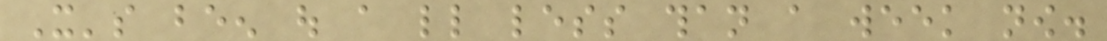It's been out a little less than a week now.
